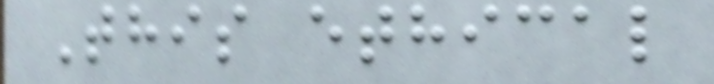This ethical
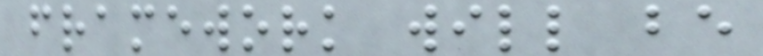framework will be
